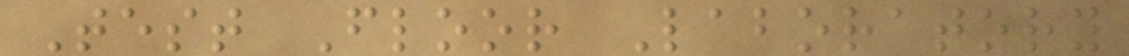Test Floor Laboratory
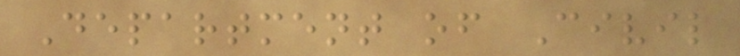Department of Civil
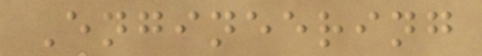Engineering
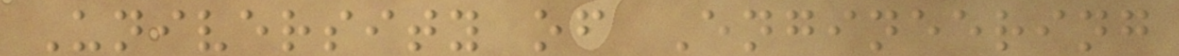University of Engineering
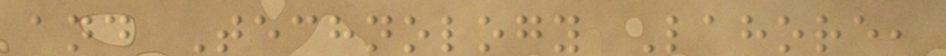and Technology Lahore,
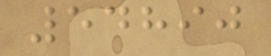54890
